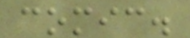comic.
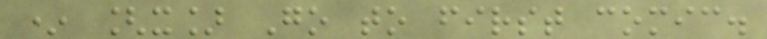* [x] Go to first comic.
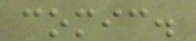comic.
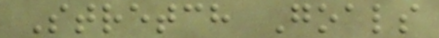Stretch Goals
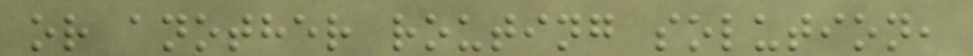or another routing solution,
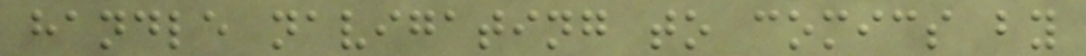handle navigating to comics by
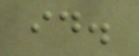id.
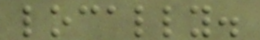locally.
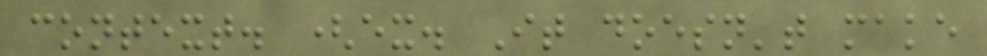context. (ex. It doesn't make
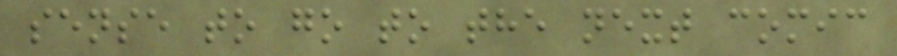sense to go to the next comic
